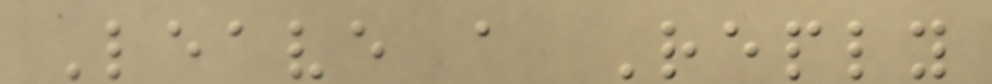Leave a Reply
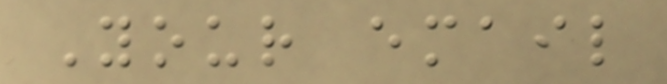Your email
